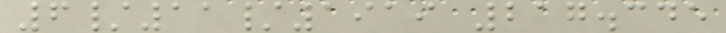6/11/1919 217.345
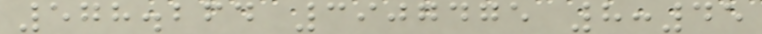578.264 3907475 8:45
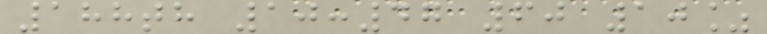188th 10:47 60 10%
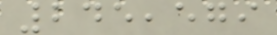245,579
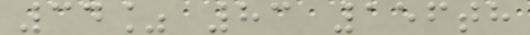34% 83 156th
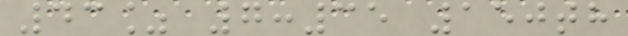43% 7:35 150th
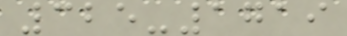325-1719
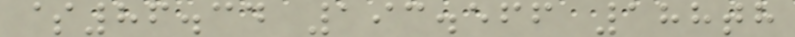$86.34 193.566 188th
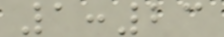1:23
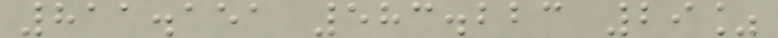811.151 583.223 29%
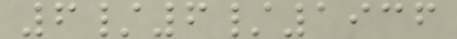6/6/1936
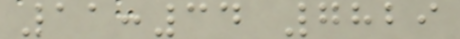11:34 7829
